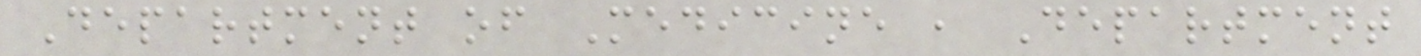Department of Medicine , Department
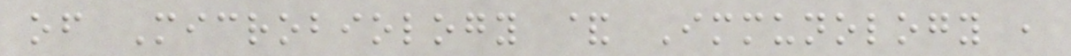of Microbiology & Immunology ,
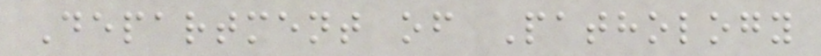Department of Pathology
